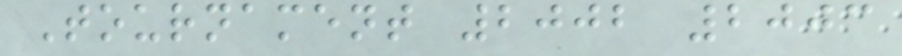Tournament 2002 2003
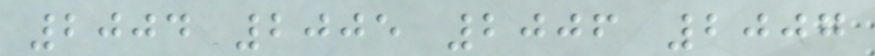2004 2005 2006 2007
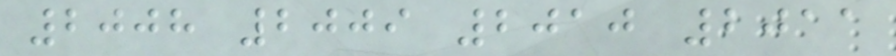2008 2009 2010 2011
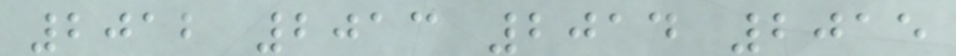2012 2013 2014 2015
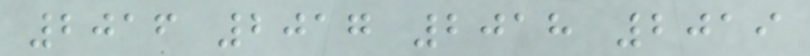2016 2017 2018 2019
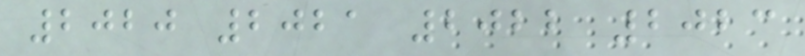2020 2021 2022 2023
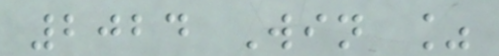2024 Win %
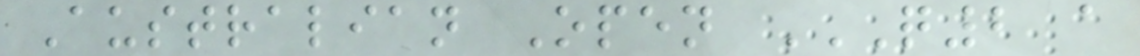Australian Open Q2 A
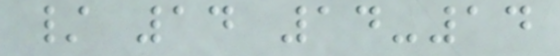/ 14 14-14
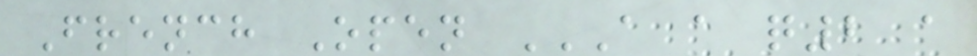French Open A A Q2 A
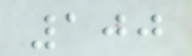100
